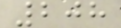208
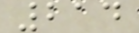214
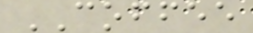COFFEE
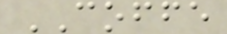COFFE
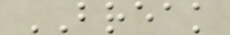BREAK
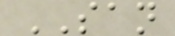SAN
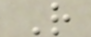R
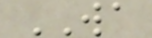WA
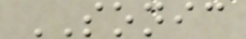SONIC
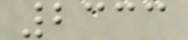2333
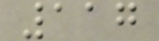117
